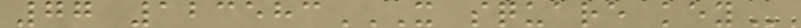77 123583X SQUARE KEY
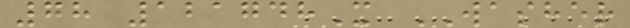78 121748X WASHER
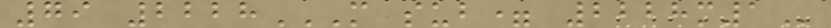79 2228M SUB= 2228M1
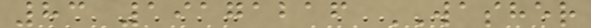83 19171216 WASHER
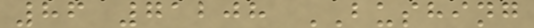86 71208 BUSHING
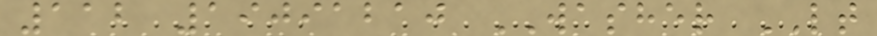112 19091210 WASHER LT
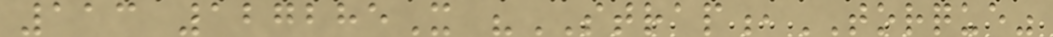113 127285X "STRAP,TORQUE"
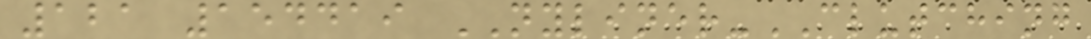121 154419 NYLINER-CLUTCHING
